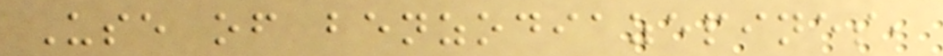Use of benzodiazepines,
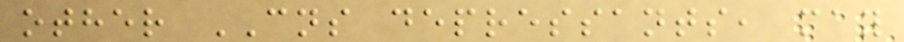other CNS depressants, may
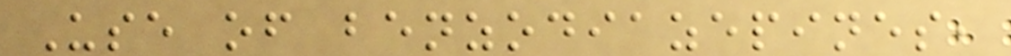Use of benzodiazepines,
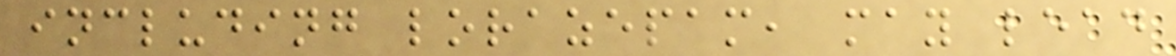including lorazepam, may lead
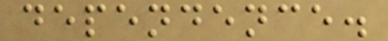dependence.
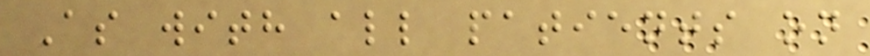As with all patients on
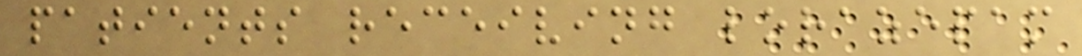patients receiving lorazepam
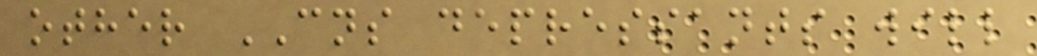other CNS depressants will
